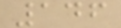146
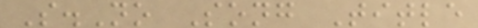S.No Song Title
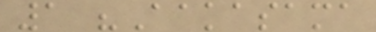1 "Aakasama
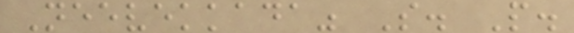Neevekkada" S. P.
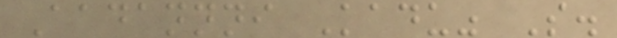Aadannni Kadu" S.
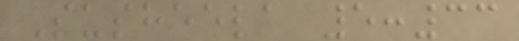Susheela 5:33
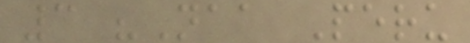3 "Naa Peru
